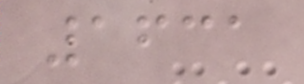1631
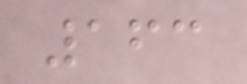163
